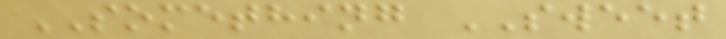SOMETHING SWEET
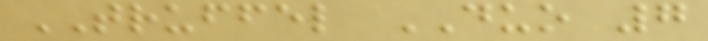TRUFFEL DUO 7
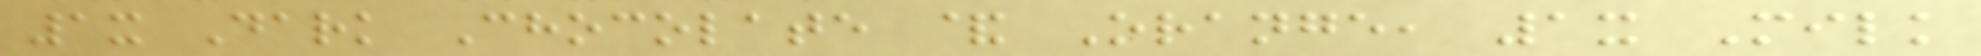1x Dark Chocolate & Orange, 1x Milk
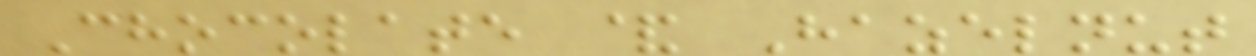Chocolate & Hazelnut
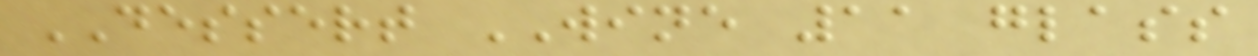DESSERT WINE 11 glass
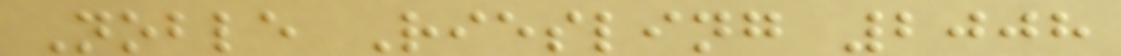Noble Riesling 2008
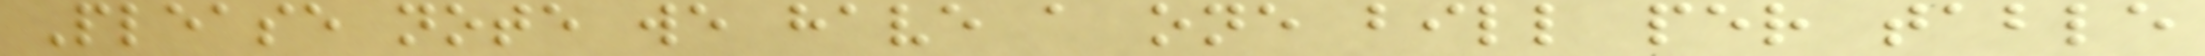Please note we have a one bill per table
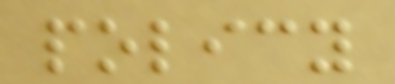policy
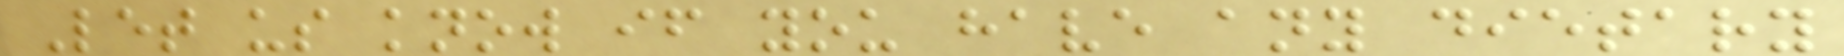Let us know if you have any dietary
